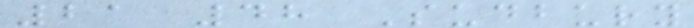21 48 Sudbury
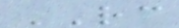RC
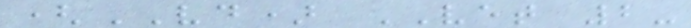(VD) VET 2-
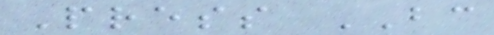Press BC
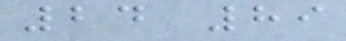24 89
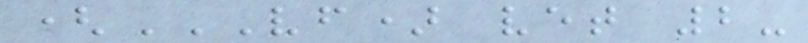(VF) VET 2-
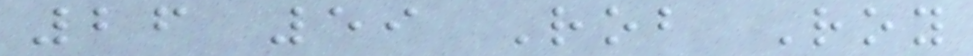26 59 Rob Roy
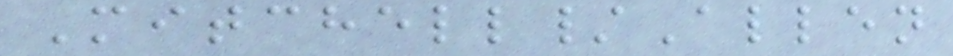Mitchell/Allen
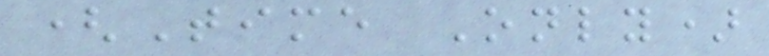(Time Only)
